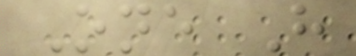One H
